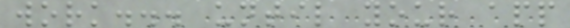work... until your app
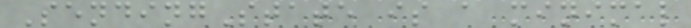SendingState is a minimal
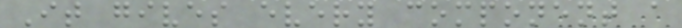It gives every component a
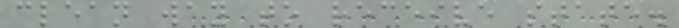clean way to receive state.
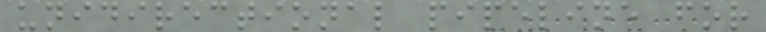unidirectional pipeline for
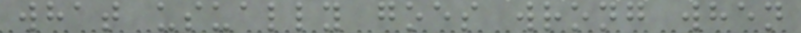what usually goes wrong when
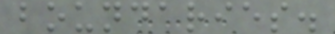boundaries.
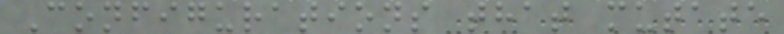Configurations that mutate
